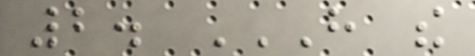2. HAVE THE
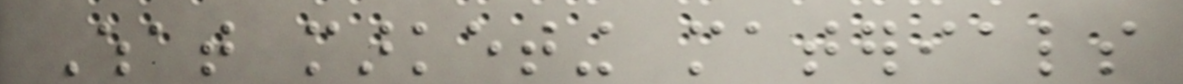What marketing materials
